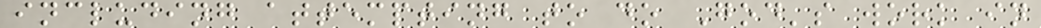including attempting to do God's work in
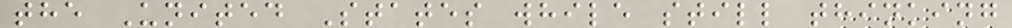the United States while still thinking
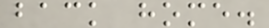back home.
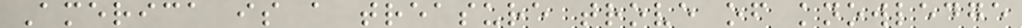America is a treasure trove of knowledge
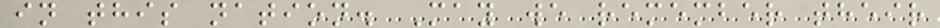in this nation. May we remember their
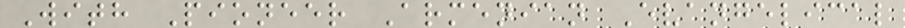With Pioneer Armenian Evangelical
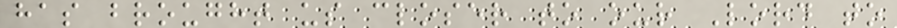has brought us closer to our Lord to
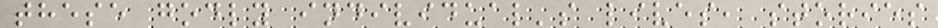these godly individual's lives, stories
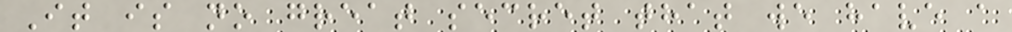It is no great secret that we have a
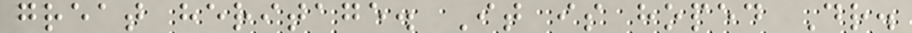great heritage. It is hoped Dr.
